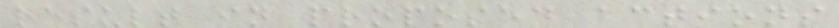result in proposed actions
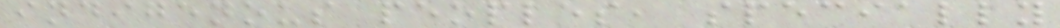indigenous peoples, specially
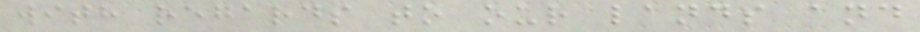with regards to our lands and
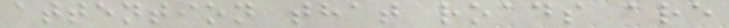attention that roads are
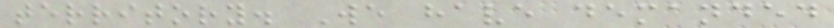territory. We have demanded
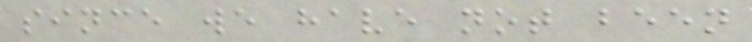since we have not been
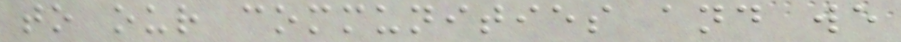to our communities and we
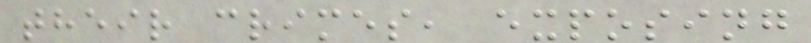their crimes, exposing
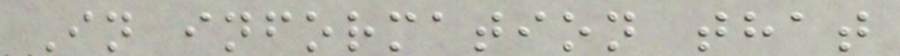In information that
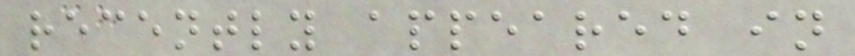recently appeared in
